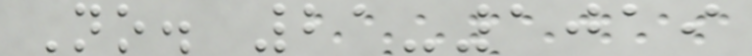No. 21-1019
